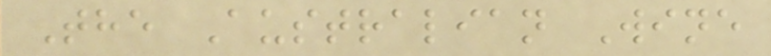The Australian Wine
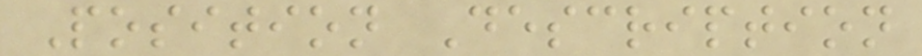Position Description
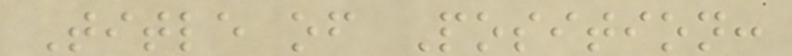Title of Position:
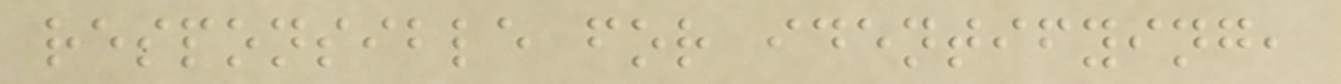responsible for identifying,
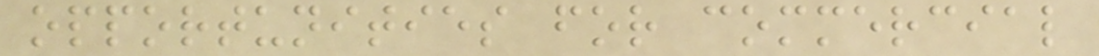opportunities for commercial
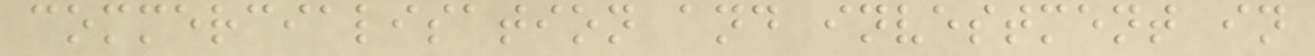commercialisation and investment in
